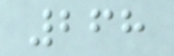268
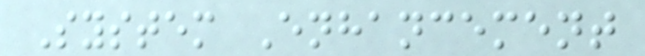System Enhancement
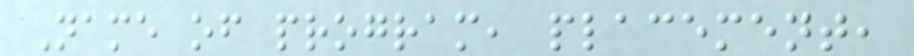Name of program, placement,
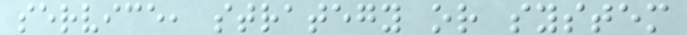service, strategy or system
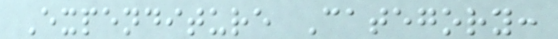Expenditure Category:
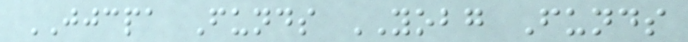JJCPA Funds YOBG Funds
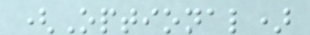(Optional)
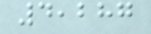4,287
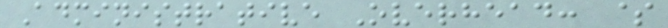Administrative Overhead: $
